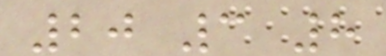20 3 8
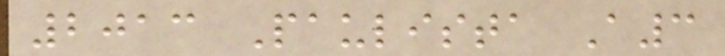2013 Paulista A3
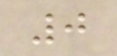0
